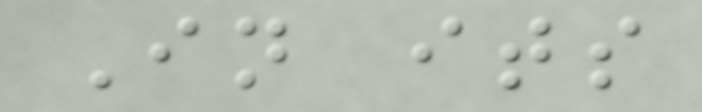In its
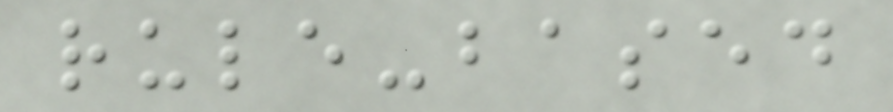rule-based
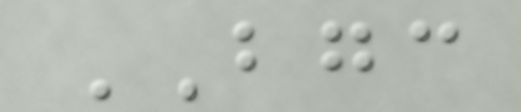BGC
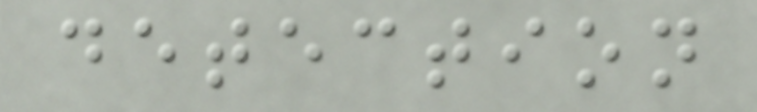detection
